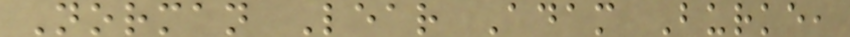Norman Lear Adam Burke,
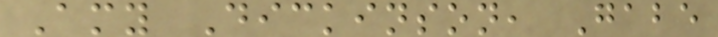Amy Dickinson, Gabe
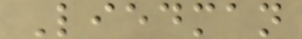Liedman
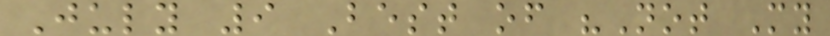July 9 Best of "Not My
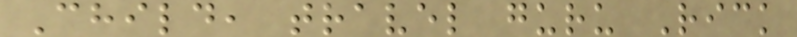Child, travel guru Rick
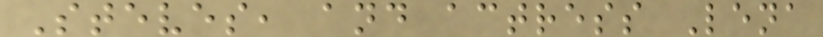Steves, and actress Lena
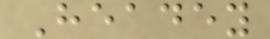Headey
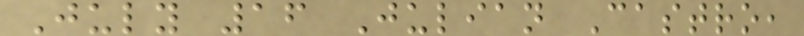July 16 Julian Castro,
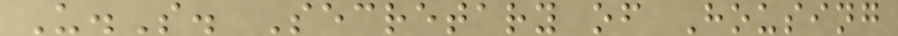U.S. Secretary of Housing
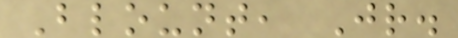Blount, Jr.
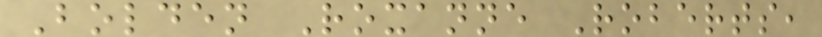Bolden Roxanne Roberts,
